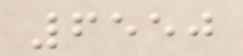6550
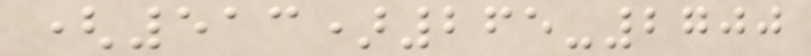(513)265-2700
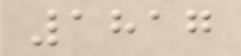1817
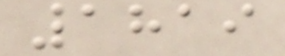1819
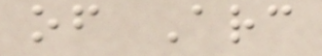of Arc
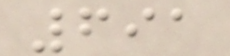691
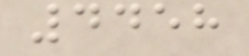4458
